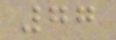77
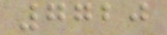7720
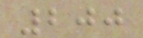200
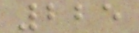225
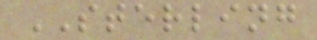STERLING
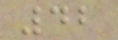42
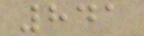841
